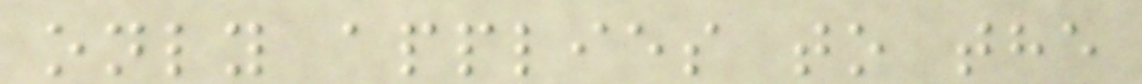only applies to the
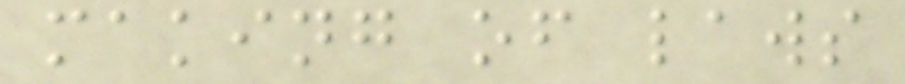making of laws
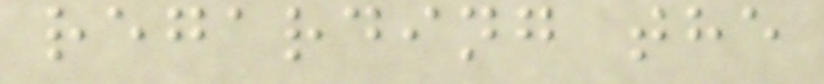regarding the
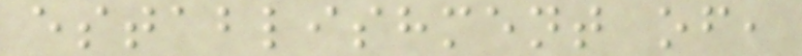establishment of,
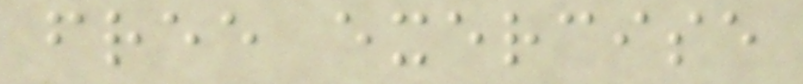free exercise
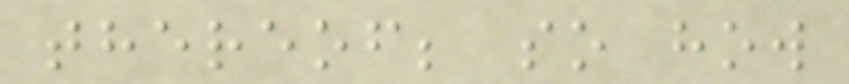thereof; so how
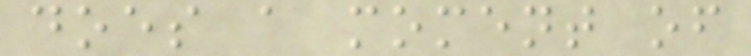does a moment of
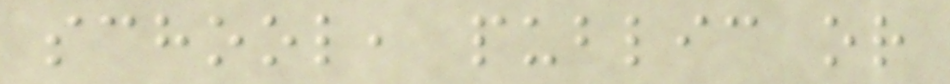school, public or
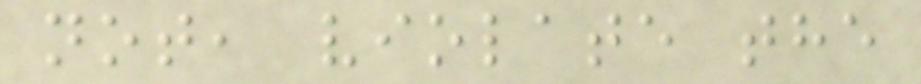not, violate the
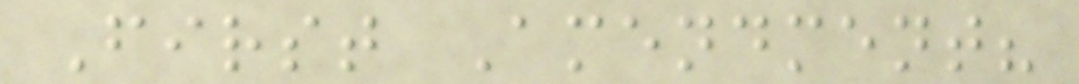First Amendment?
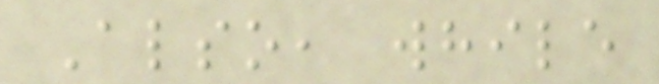Also, while
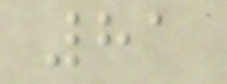81
